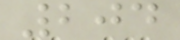204
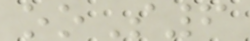ooS6
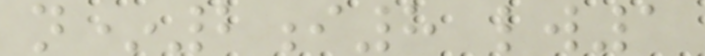n*2i8 lw1
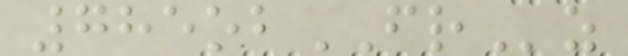785obFRz
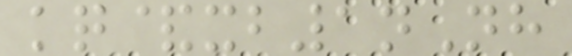kq&xb1nNh
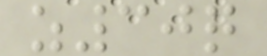z30q
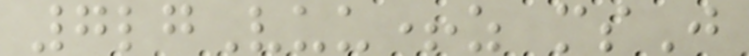7lgVuu+z msJ
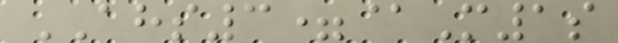AHS3=@M1s
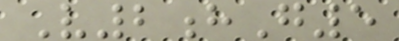V2hG5
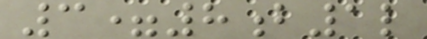3=8b1l
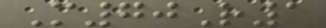M70R1
